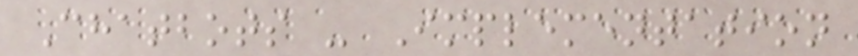Chatbots - Implementation
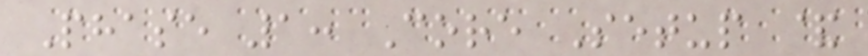Phase 1: Core Setup &
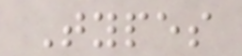Types
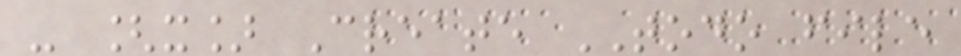- [x] Create TODO file
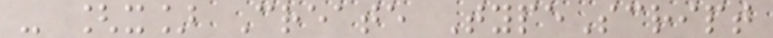- [x] Create TypeScript
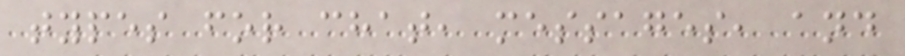types for chat, messages, and
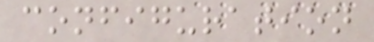configuration
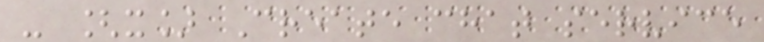- [x] Create chat service
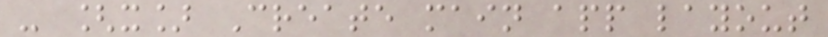- [x] Create main app layout
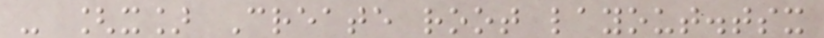- [x] Create root layout.tsx
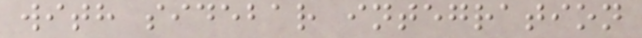with sidebar integration
